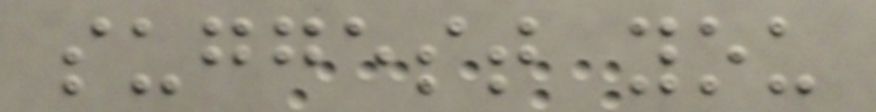suggest you
